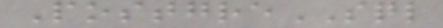PostgreSQL
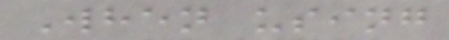When using
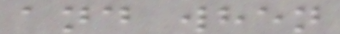and when
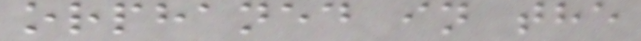orphaned in the
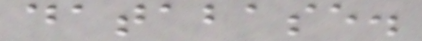database.
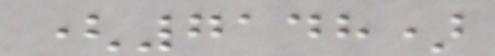(7148)
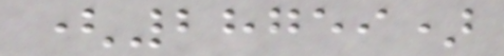(28759)
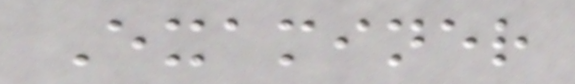Examiner
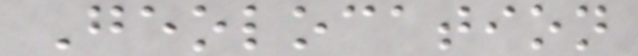Geolocation
